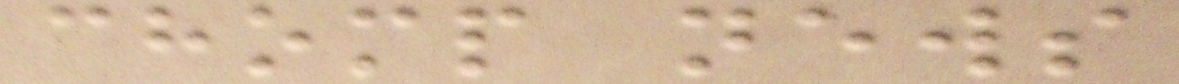chomp news
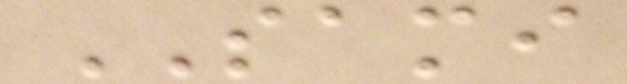SAMI
